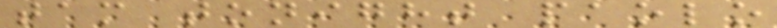tam tonight paolo
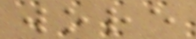wore
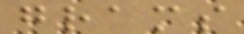grams
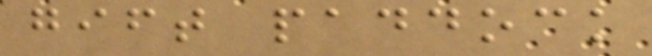gift paddock
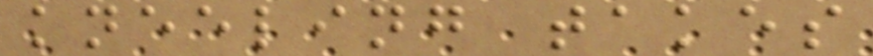kneeling takes
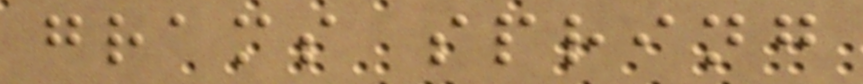grams spring
